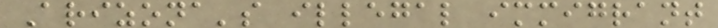Arizona's illegal immigrant
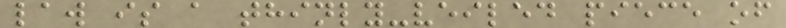law is a thinly-veiled piece of
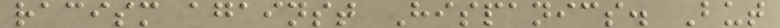racism against Hispanics. But
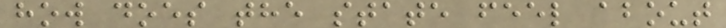how does the state feel about
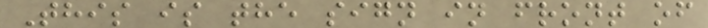This is the sign in front of
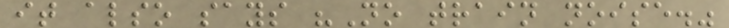it also says "No train noise."
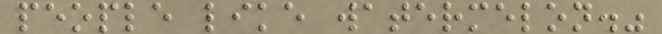people like watermelon."
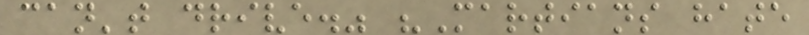can't drive." "Martians hate
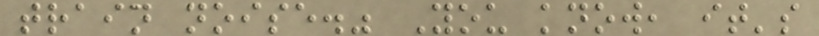train noise." You know, it's
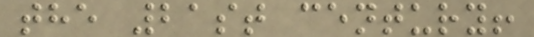the 21st century!
